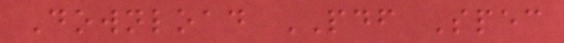Download PDF Spec
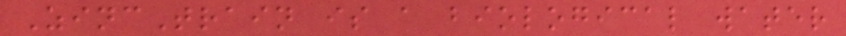ZincTrain is a biological water
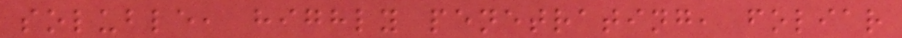soluble, highly penetrating, foliar
